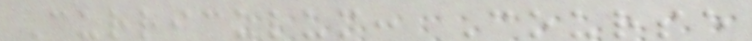Curriculum: Course
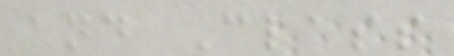and Class
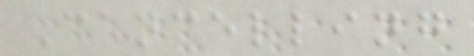Cancelling
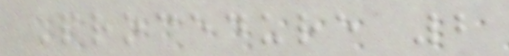Procedure 2
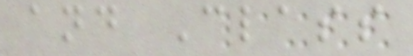and Class
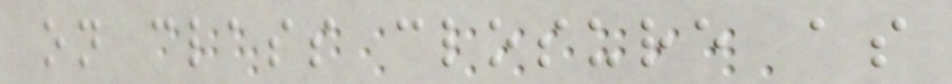on class closure as
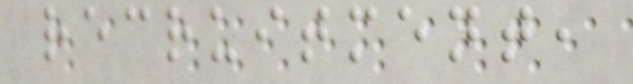recruitment,
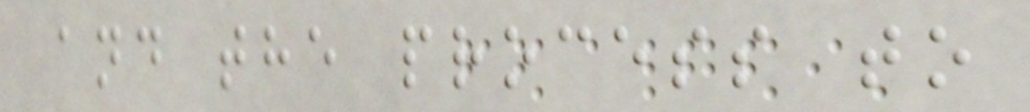and the process to
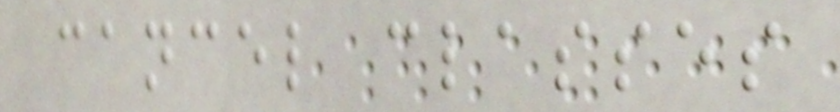cancel classes
